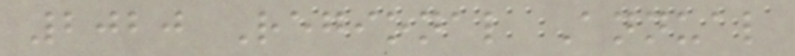2020 Regional Annual
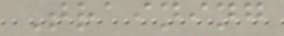Training
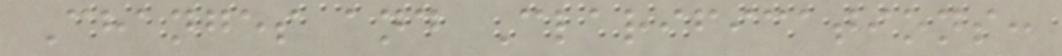Changes and Clarifications:
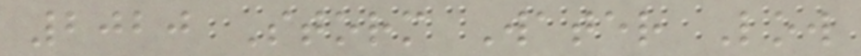2020 Storm Water Low
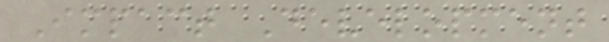Impact Development
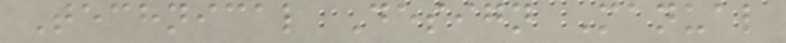Technical Design Manual
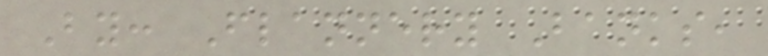By: Flannery Banks,
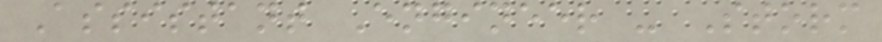Assistant Engineer - Storm
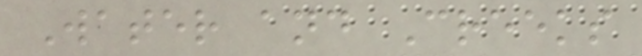Water and Creeks
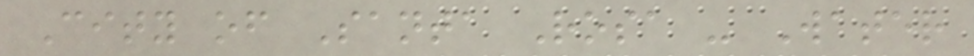City of Santa Rosa - Water
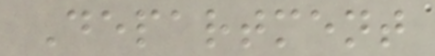Department
